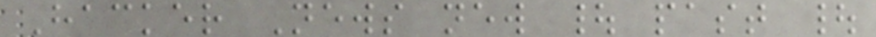Hacker News new | past |
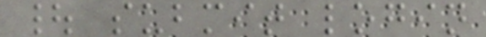| submit login
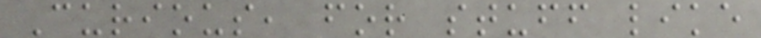Curious, for stuff like
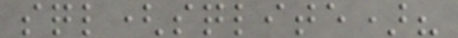sql(sqlite)?
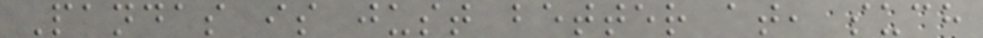Pandas is just better at, such
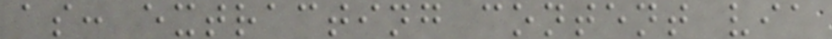as: extracting content via
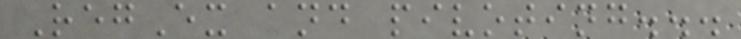RegEx and pivoting...
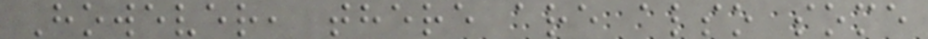However, there are also some
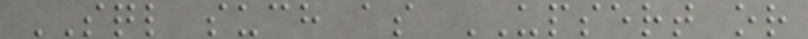SQL such as UPSERT or
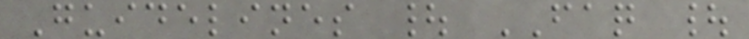Guidelines | FAQ |
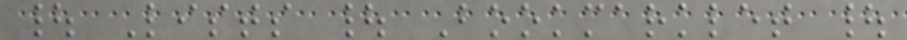| Lists | Bookmarklet |
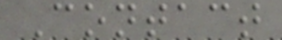Contact
